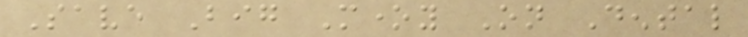Save Big Money On Dental
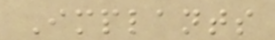Implants
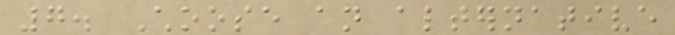7. Choose an alternative
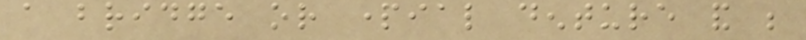a bridge or partial denture and be
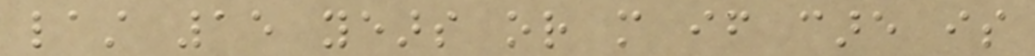last 15 years or more if care is
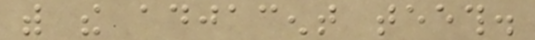with the adjacent teeth.
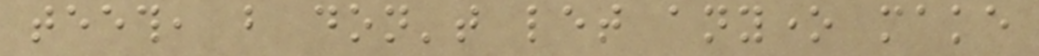teeth, but don't let anyone make
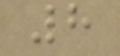8
